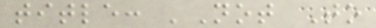title: 'Not To
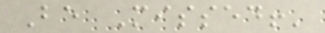Be Missed!'
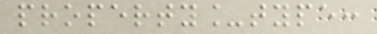property_type:
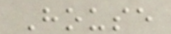House
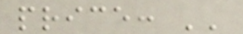price: ''
